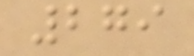279
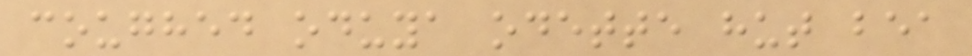coughed oduya odette hut bea
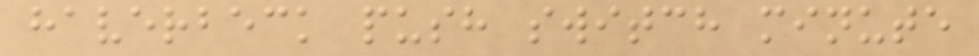haverbeck push switch minute
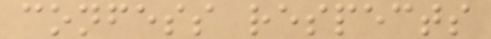confess respects
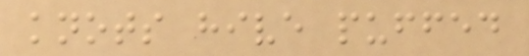knots hive puffed
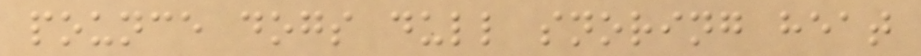pounce dogs dull snoring heat
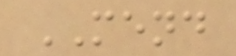MEND
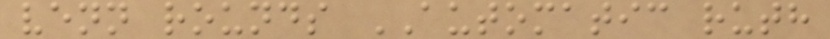venn rounds AUTOMATIC ruth
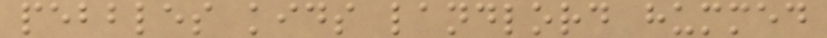pebbles kids landlord hummed
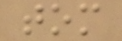tom
